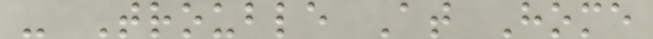- Trouble At Home
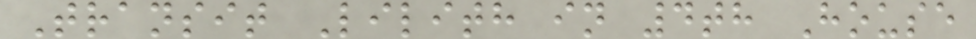Transit Lilith in 4th House
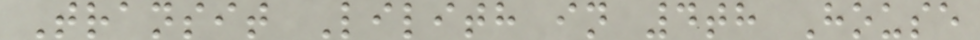Transit Lilith in 4th House
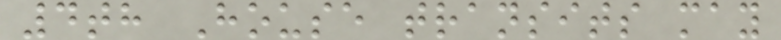4th House transits may
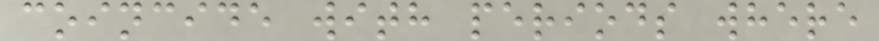coincide with periods where
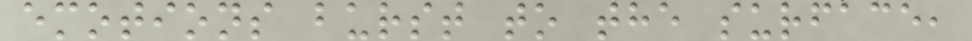emotions burst to the surface,
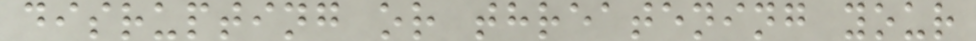disrupting or threatening your
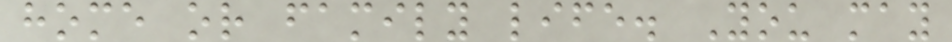home or family life. You may
